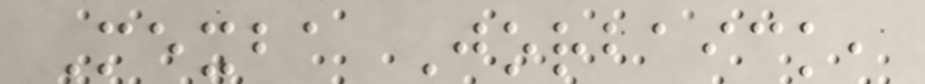Mexba Jorbaick,
